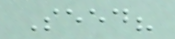Seed?
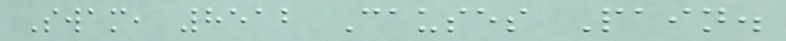Swam, 8512 Causes Pain.
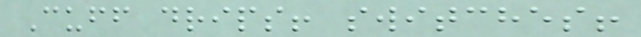Cuff drips! switches!
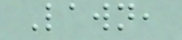Lawn,
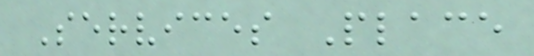Services Place
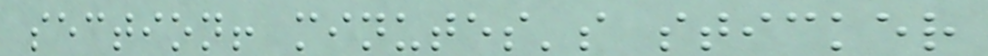section! minutes's sticker
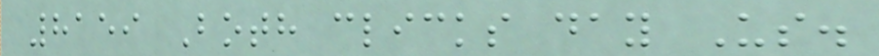8159 Both clicks day Us.
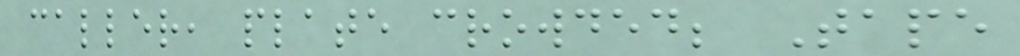caller, plate crowded; Tape
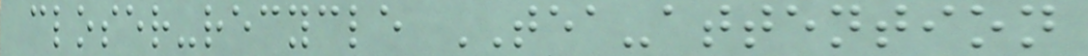closer-recycle TEA-attention
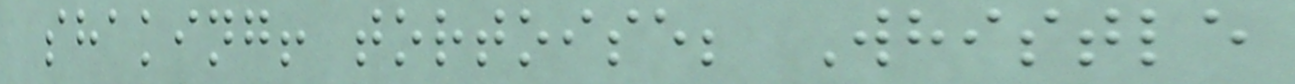shaking! tortoise; Whistle
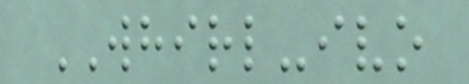WHIRL-ivo
